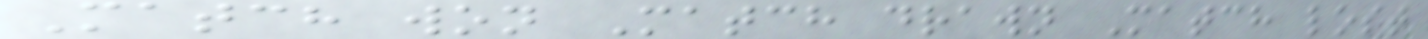Match won Match drawn Match lost
